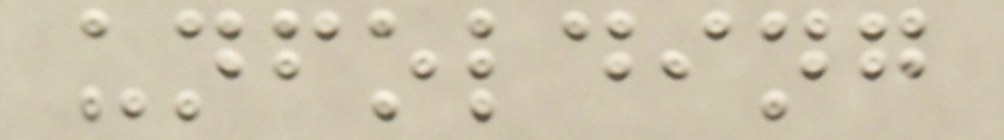unfolding
